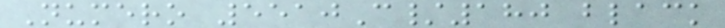Numero 5510C/180 black
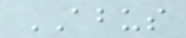ABUS
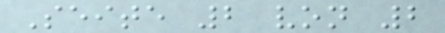Seite 2 von 2
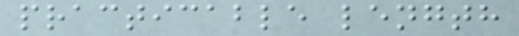practicable length
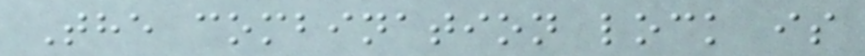The combination lock is
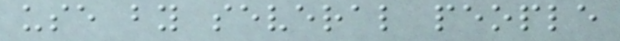use by several people
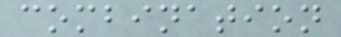combination
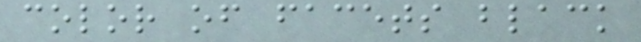color of facets black
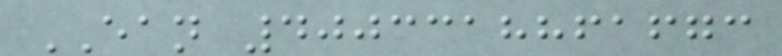EAN 4003318861673
